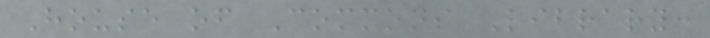House of Commons Library:
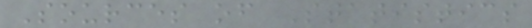Sources of Statistics
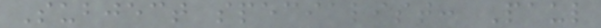Subject specialist: Paul
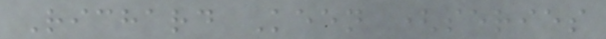Richard Keen (series
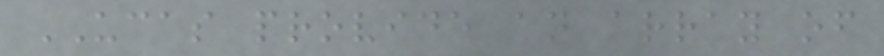UCAS provide an array of
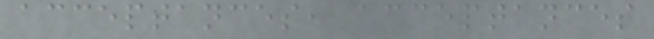acceptances, acceptances
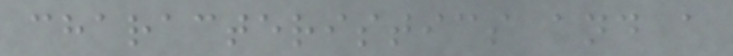characteristics and a
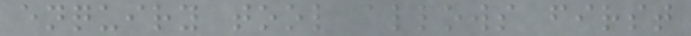enquiry tool allows first
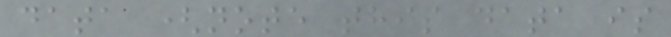data (note this data is
